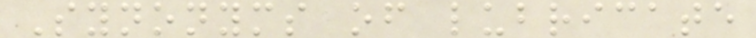Synonyms of lubricate
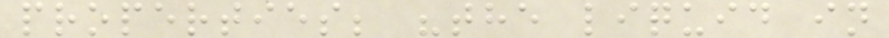properties; "the liquid in
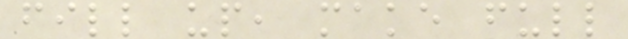fill up, make full
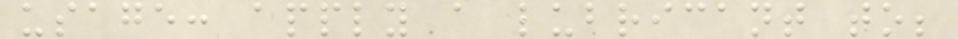usage: apply a lubricant to;
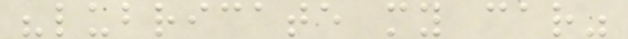"lubricate my car"
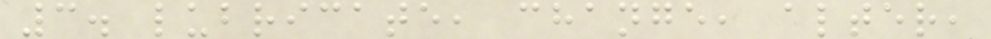3. lubricate, change, alter,
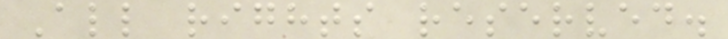All rights reserved.
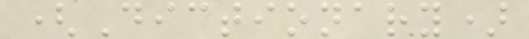(Dictionary)
